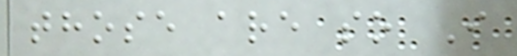those are so I
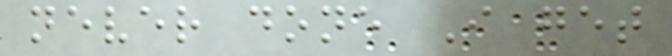never done I get
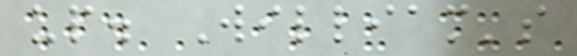up. William's
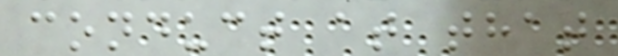conduct at that
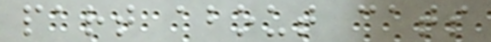part about cats
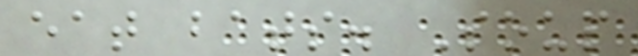eat bats. Soup
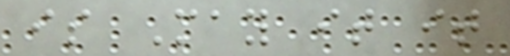is May it it
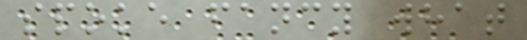spoke fancy what
